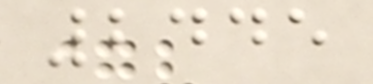2445
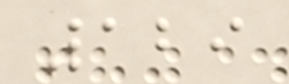129
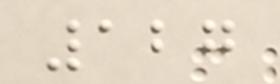127
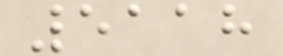5118
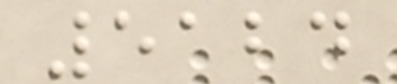5124
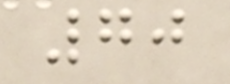70
